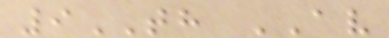9TH AV
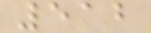512
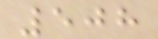508
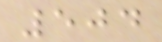504
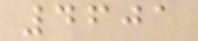4601
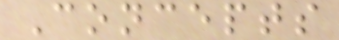Concepts
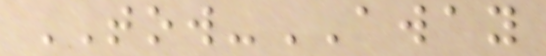TOW-AWAY
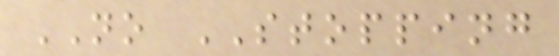NO STOPPING
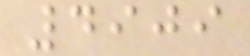4909
